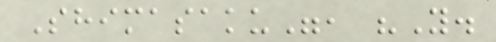Shimasaku", "Y.
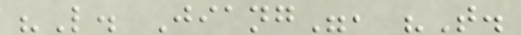"L. Jiang", "T.
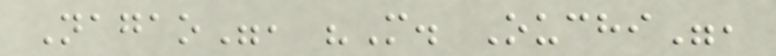Nagao", "M. Ouchi",
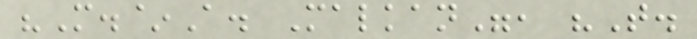"M.~A. Malkan", "T.
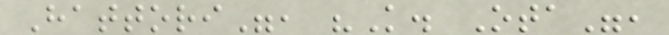Hattori", "K. Ota",
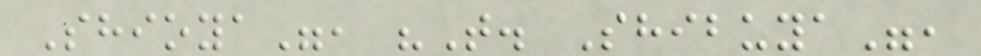Shioya", "T. Shibuya",
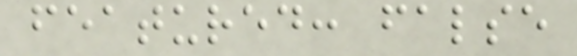featured: false
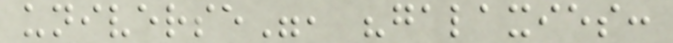universe", "galaxies:
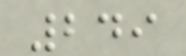249
